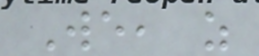We, as
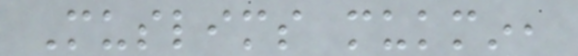Muslims mukmin,
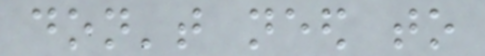don't need to
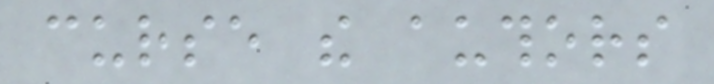curse the authors
